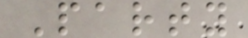Party
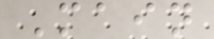Main
